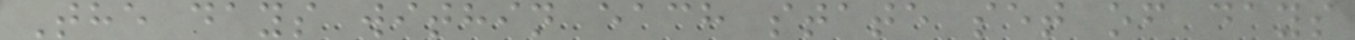The days within each state set of days
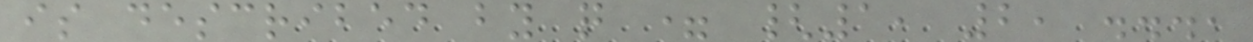is described by q = {1, 2, ...,
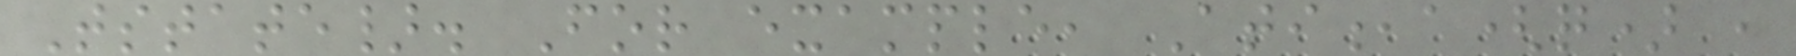Tstate}. For example, Ati,a(q) ,
